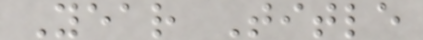Year Title
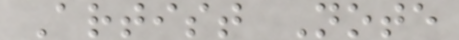Artist Note
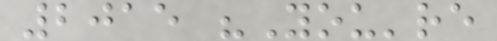2015 "You're
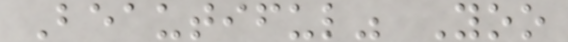Beautiful" Yoo
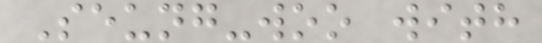Seung-woo with
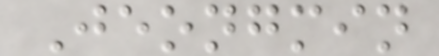Jeongmin
